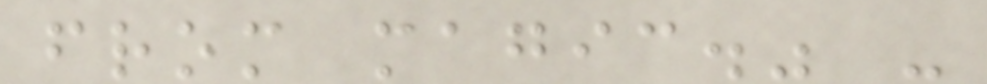from magic." -
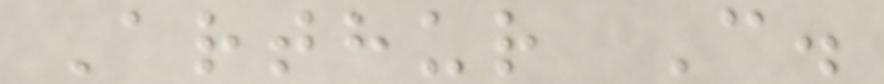Arthur C.
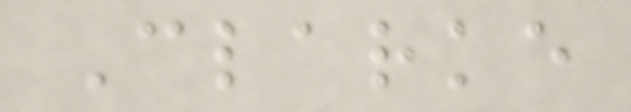Clarke
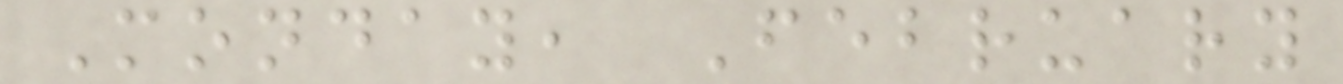Monday, February
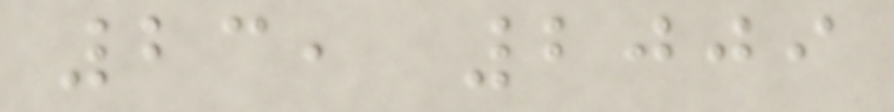23, 2009
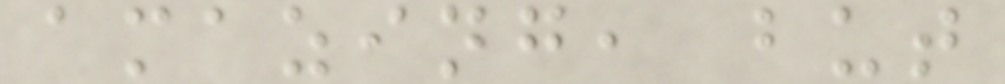amazing, but
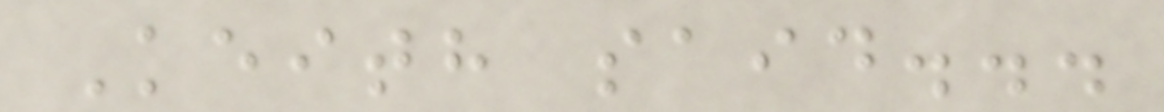Keith said...
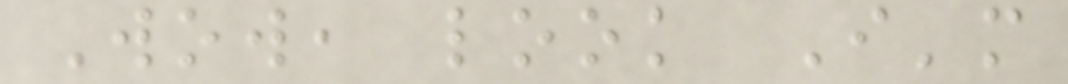Wow, look I'm
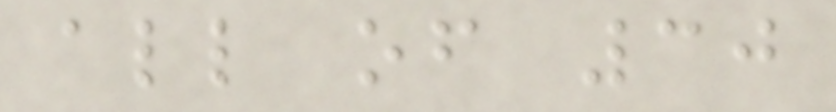all of 30
